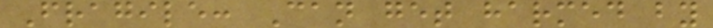Fragile: Can get harmed by
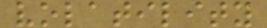volatility
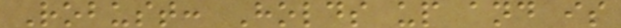Robust: Holds up and is
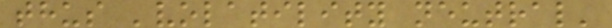thus 'volatility neutral'
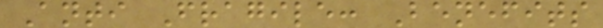Anti Fragile: Benefits
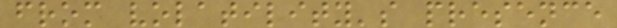from volatility's presence
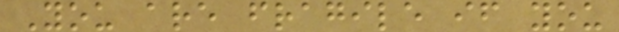You are fragile if you
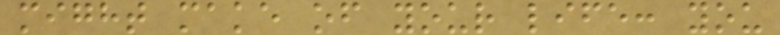might make of your life: you
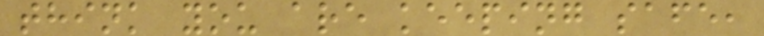think you are keeping safe,
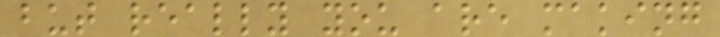but really you are making
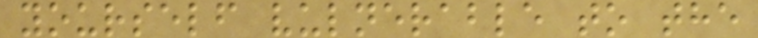yourself vulnerable to the
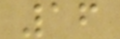16
